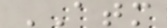ATM
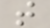t
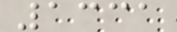1331
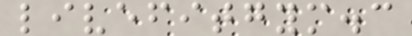livefitgym.c
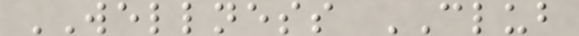WELLNESS CLUB
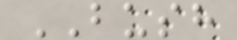BUSH
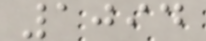1094
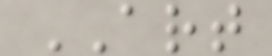ART
